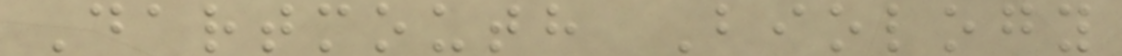Dartmouth Biology
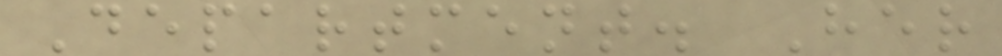Department. Her
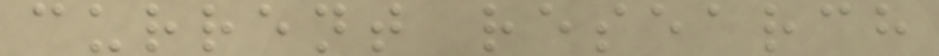current research
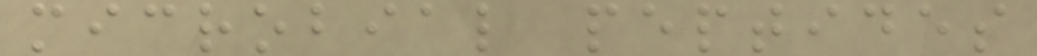microbial peptides
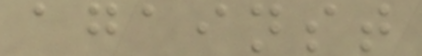against
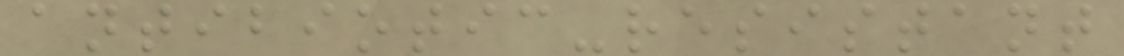antibiotic-resistant
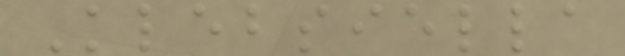Klebsiella
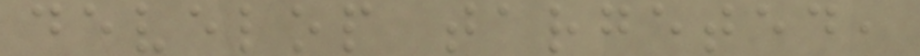develop targeted,
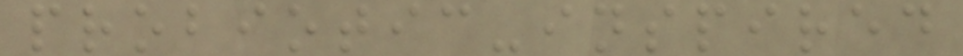probiotic-inspired
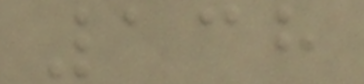138
